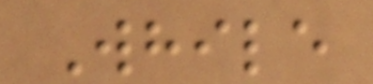While
